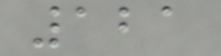121
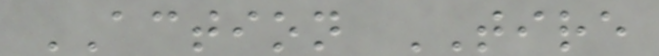ACTION TIRE
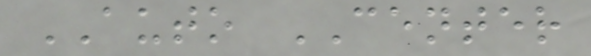AUTO CENTER
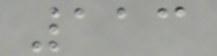113
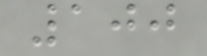100
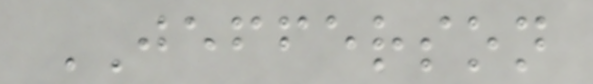JEFFERSON
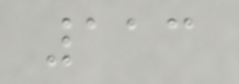113
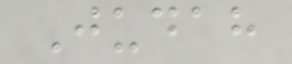Judah
